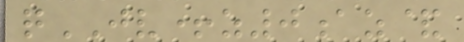qJV+z0az&
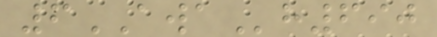6AWAh690
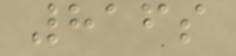816s
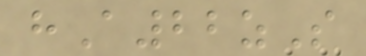hA22zS
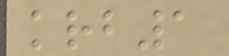krb1
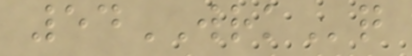54WRKq
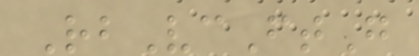RbVcFtG
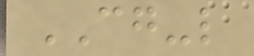CG-l
